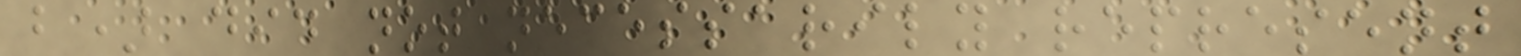b) did not necessarily represent
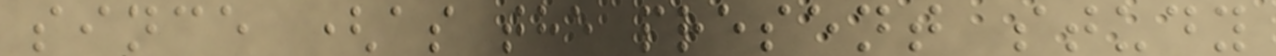since (as the present study
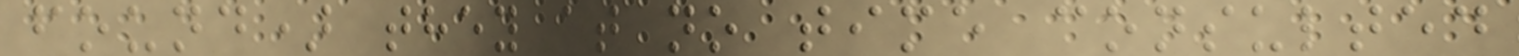found) they at no time consulted
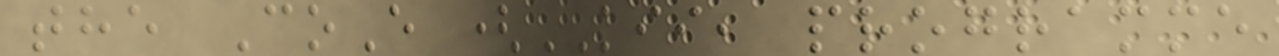the CoE (KII, programme
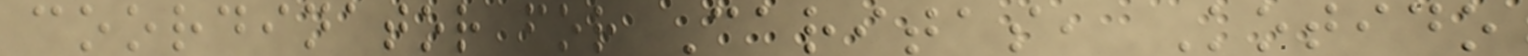coordinator for Caritas, Kotido
